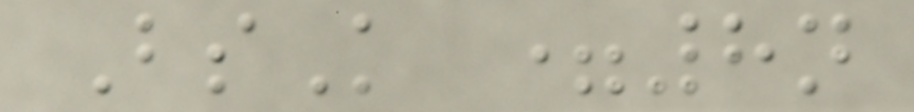BsK =8n
